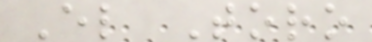El Toro
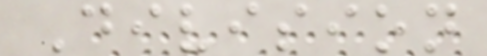Division
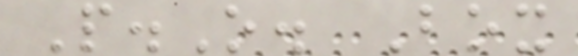P.O. Box
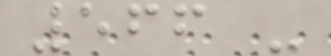566 -
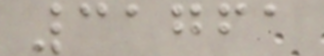31761
